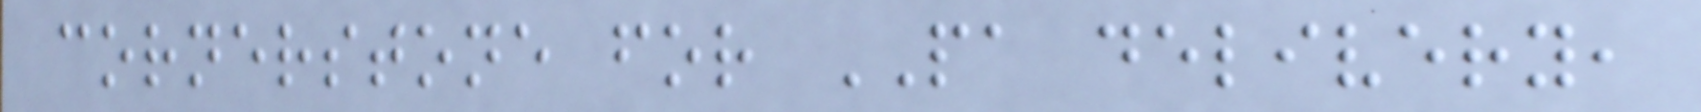cornerstone for PA delivery,
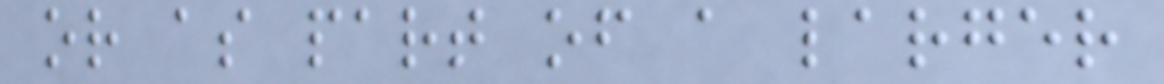or as part of a larger
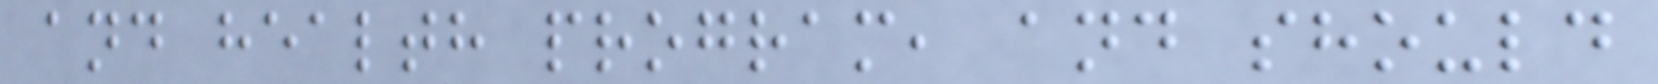and health program, and should
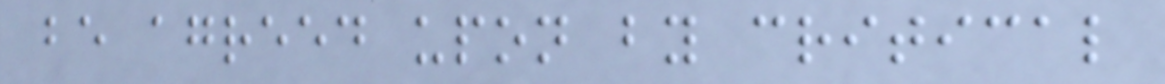be agreed upon by critical
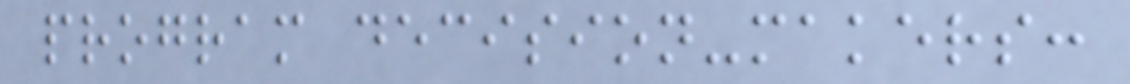program decision-makers:
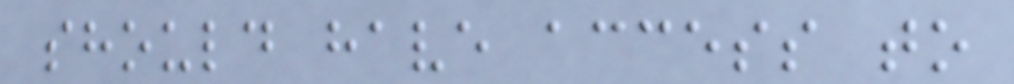should have access to
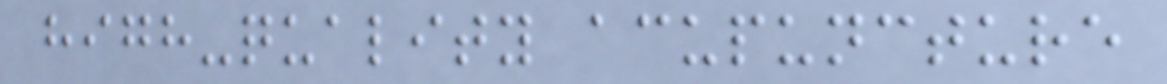high-quality acupuncture
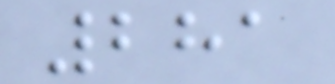281
